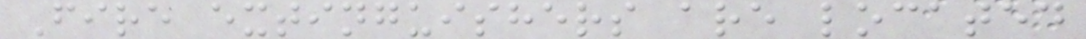Fire extinguishers are located
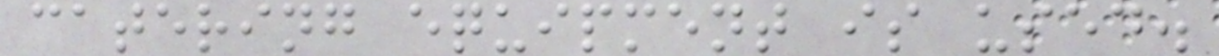catering equipment is used.
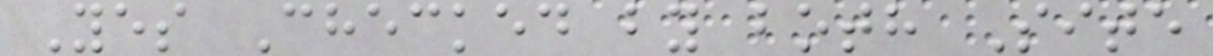Yes Checked by both Site
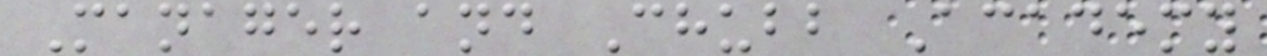Manager and Chubb Academy
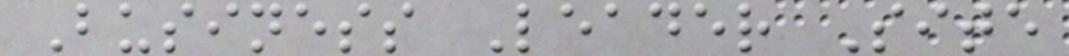Business Leader Site
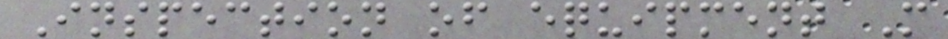Inspection of equipment M
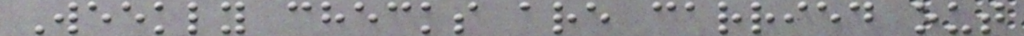Weekly checks are carried out
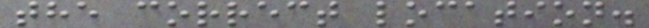the correct location.
